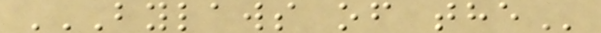BYLAWS OF THE
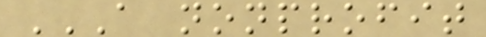A NONPROFIT
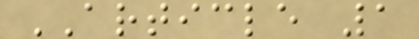ARTICLE 1
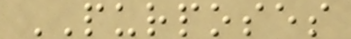PURPOSES
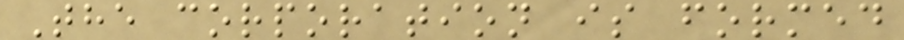The corporation is formed
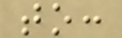to:
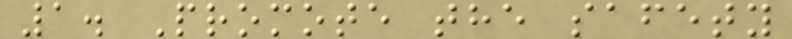1. Promote the safety
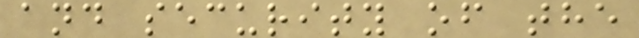and security of the
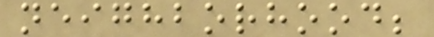neighborhood;
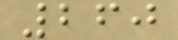260
